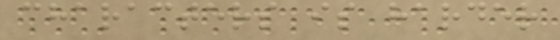characters is harder
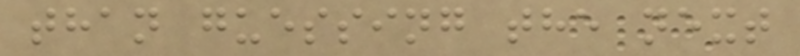than guessing the next
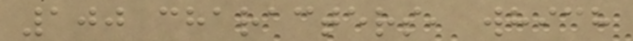100 characters, which
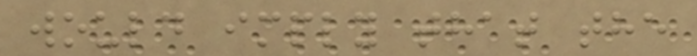would imply that the
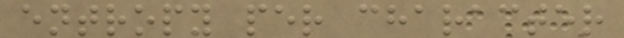entropy per character
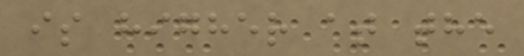is higher at the
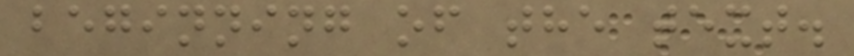beginning of the text.
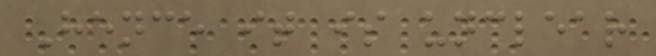Hence it is unclear
